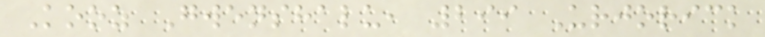Kooz Gwenshalu, 299 Urjorick
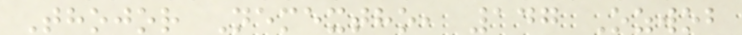Thojor Nemextho, 147 Ozwob
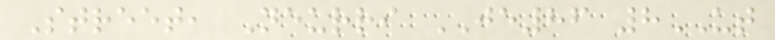Street, Neurri JE86 8UT
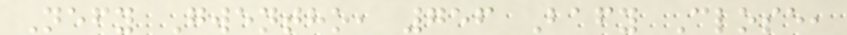Nefy Gwentho, 756 Bafy Close,
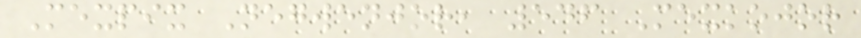Mexpix Negwenjor, 546 Mexkojor
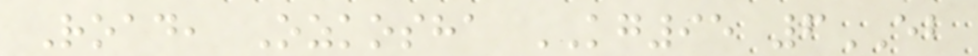Road, Ozkosha KG95 6EB
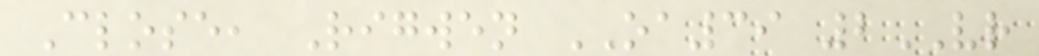Close, Rigwen OA39 2VR
